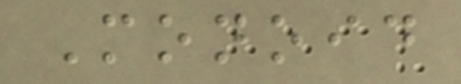Monoid
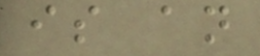is an
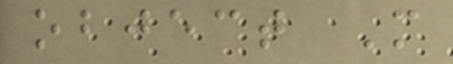object M
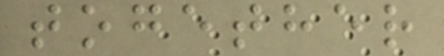together
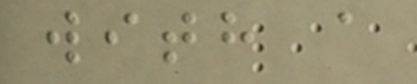with a
